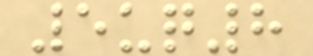5uq8
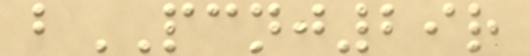bPCNJ29r
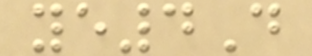ye4D
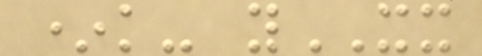*k- yXX
